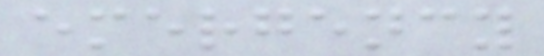emergency
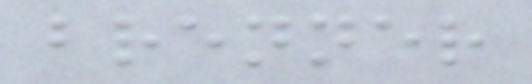brenner
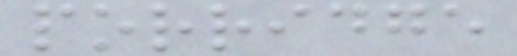porridge
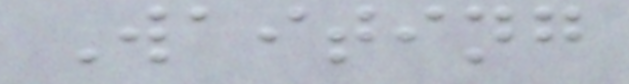Waiting
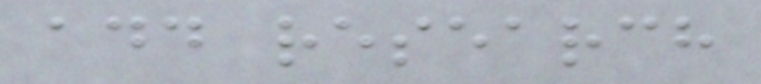add research
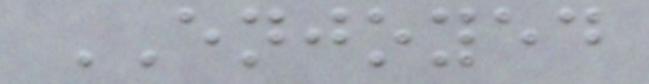ENJOYED
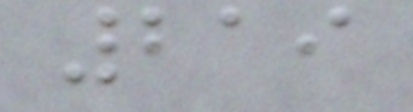219
